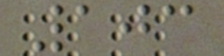103
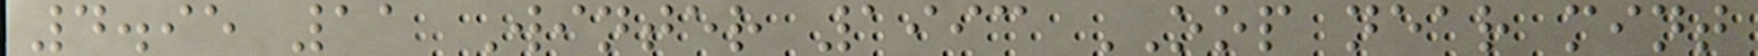4.95 11 Winter 1993 OOP near mint
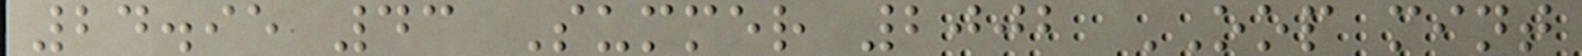24.95 43 Summer 2002 OOP mint
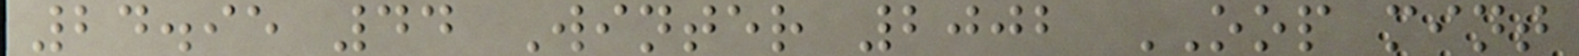24.95 44 Winter 2002 OOP mint
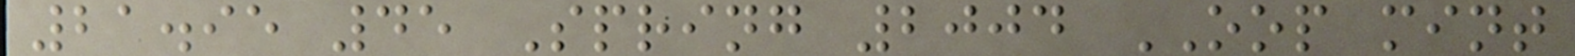21.95 45 Spring 2004 OOP mint
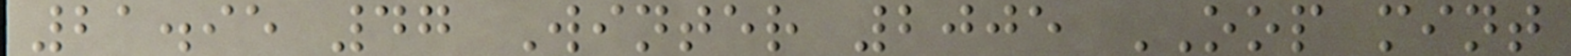21.95 47 Winter 2005 OOP mint
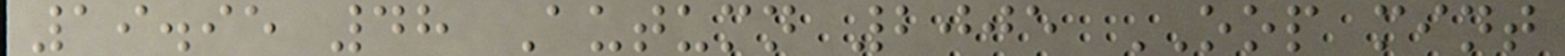19.95 48 Autumn 2005 OOP mint
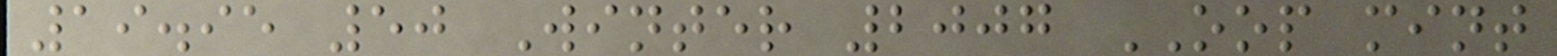19.95 50 Winter 2007 OOP mint
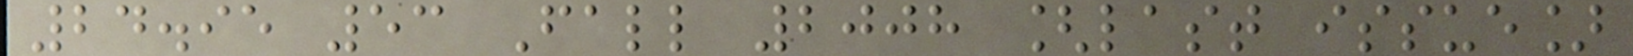24.95 53 Fall 2008 [last issue]
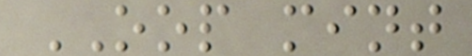OOP mint
